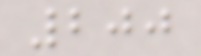200
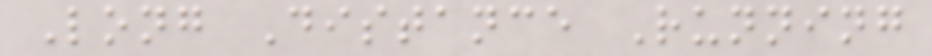Long Distance Running
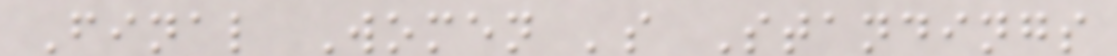Final Women 's Standings
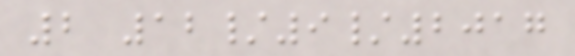2 12/9/2017
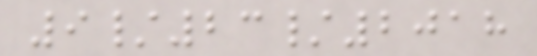9/23/2018
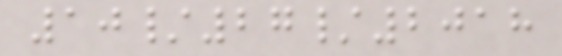10/27/2018
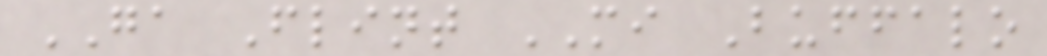GA Flint MI Buffalo
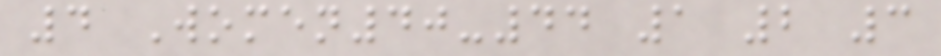4 Women40-44 1 2 3
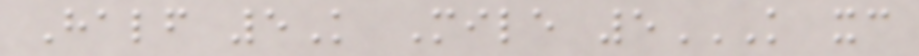Half 5K Mile 5K XC
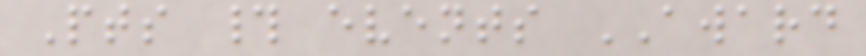Pts # events AWARD
